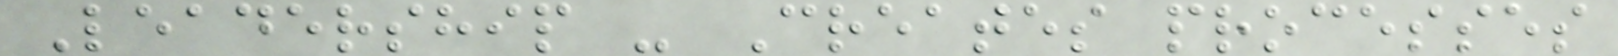Leadership - Creates processes
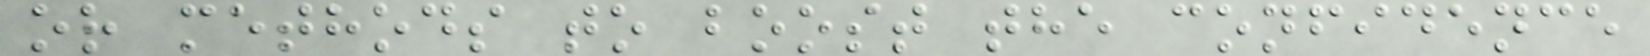or methods to boost the confidence
